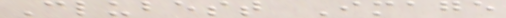Clubest Image
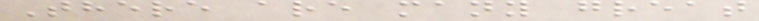There are many great
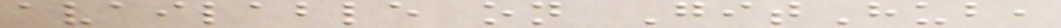available on GitHub,
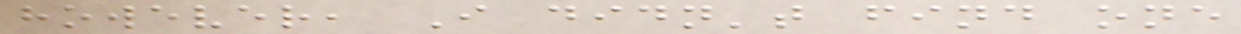however, I didn't find one
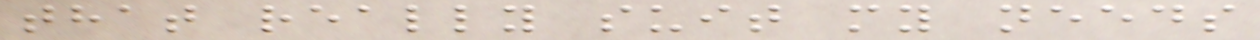that really suit my needs
